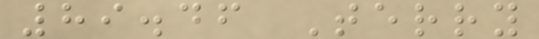89.46 Terry
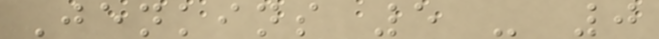Jenkins 5 - 0
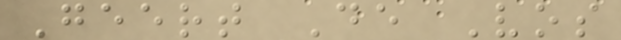Geert De Vos
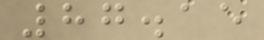87.15
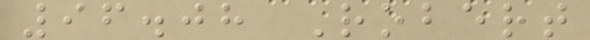96.08 Robert
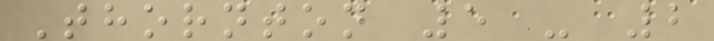Thornton 5 - 2
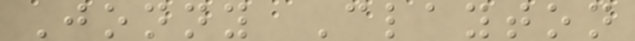Jonny Clayton
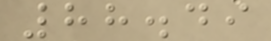88.49
